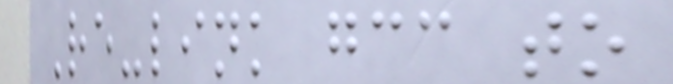Re-link gcc to
